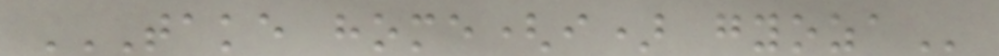TAKE HOME(I) GYOZA
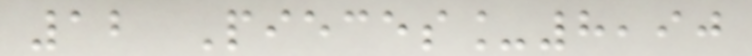12 Pieces_8,90
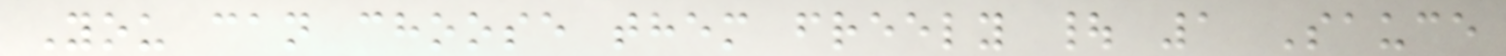You can choose them freely | 1 Sauce
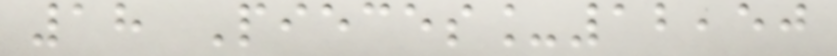18 Pieces_12,50
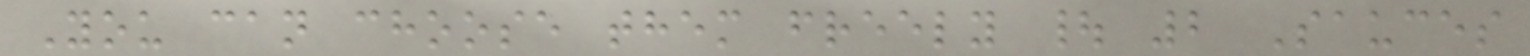You can choose them freely | 2 Sauces
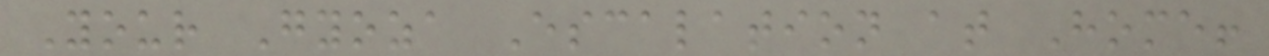Your Gyoza Escalation at Home!
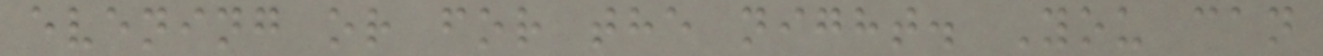evening or for the night. You can
